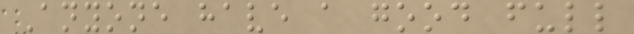Anyone have a good full
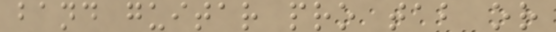band guitar pro tab or
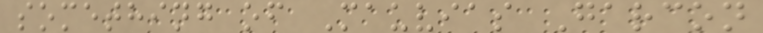something of Mauvias Garcon
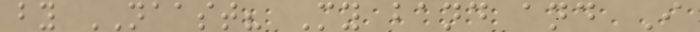by NAAST? My band and I
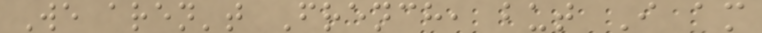We aren't French, but I am
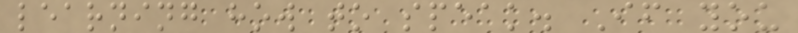learning how to speak. If you
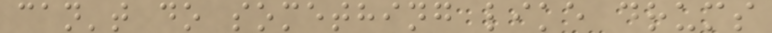can't do something like drums
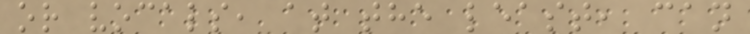or vocals, at the least, can
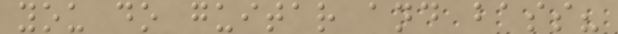you do guitar and bass?
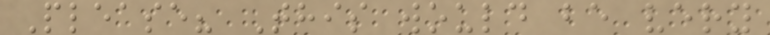Please? This would be very
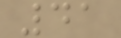41
